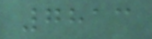7813
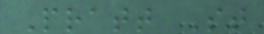Pratt St
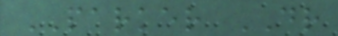PARKER DR
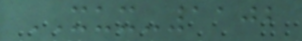XUX-1102
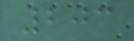203
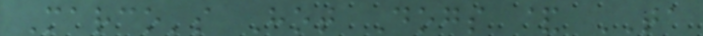Marco's Hot Dogs & TA
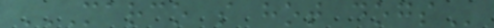MARCO S HOT DOGS
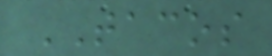TACOS
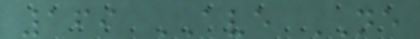169 AVE NE
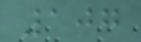107
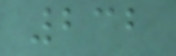232
